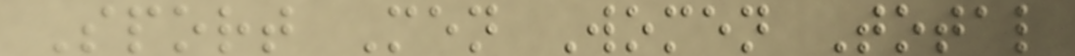Sport Men Women Total
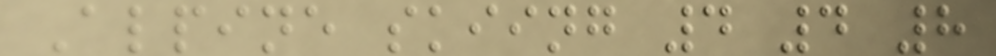Alpine skiing 4 4 8
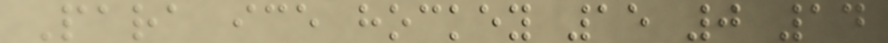Para ice hockey 15 0 14
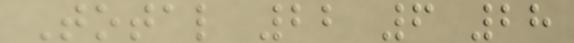Total 22 6 28
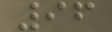96
